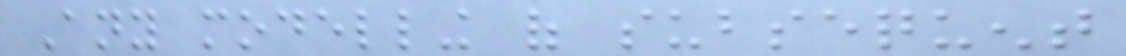Any modelling of subsequent
